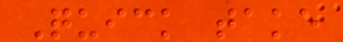Quick take
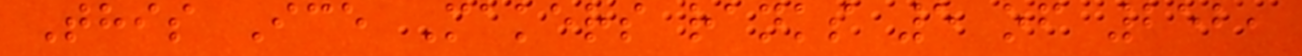This Ice Makers ranks 5 of 252,
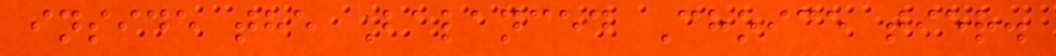inside the Balanced Choice tier.
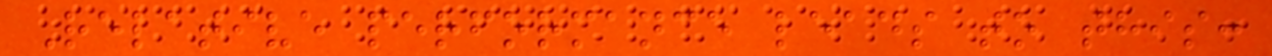Relative performance leads to this:
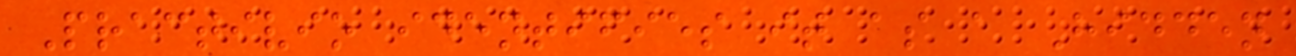Practivio identifies it as a Hidden
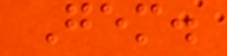Gem.
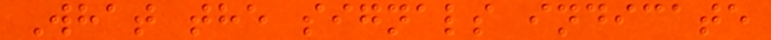What the signals indicate
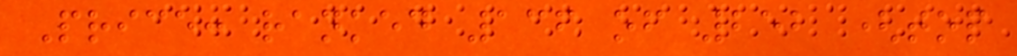Price: ranked 136 of 252 (top
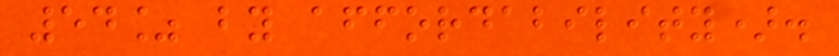54% by affordability).
